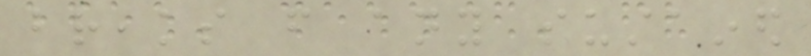breaks from any sustained
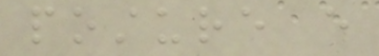posture every
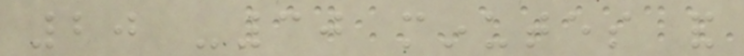20 -30 minutes and
